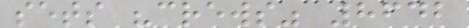sets "crews" 8642
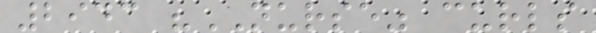2943 "NURSE" curls
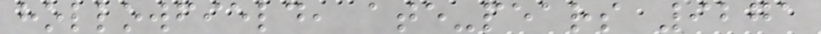hollowfield, ate-pears 9271
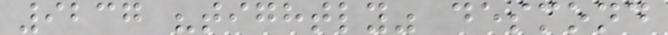9237 "tightly" desmond
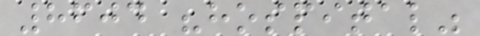8604 "hospital"
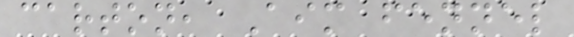carton, Aim fennel
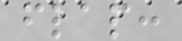flap:
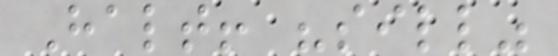Halt! "sill"
